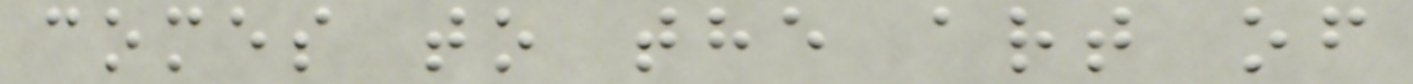comes to the art of
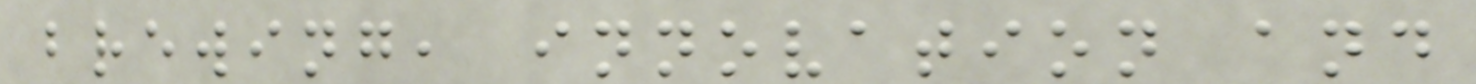brewing, innovation and
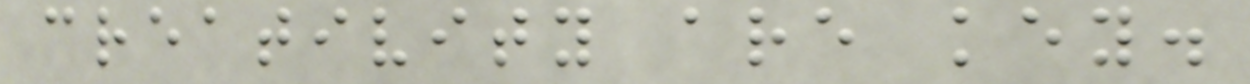creativity are key.
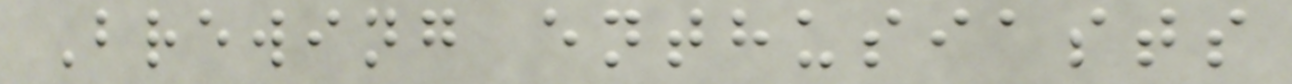Brewing enthusiasts
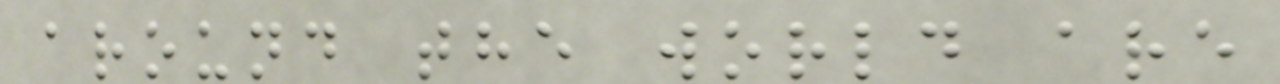around the world are
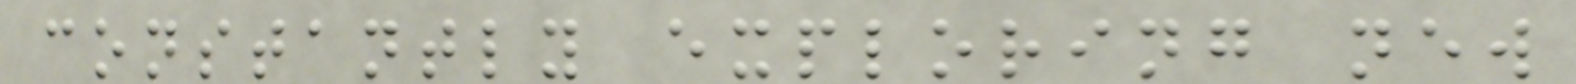constantly exploring new
